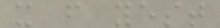x f yest
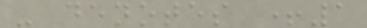- denotes +1
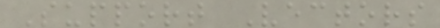Support Vectors
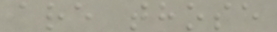are those
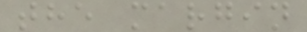the margin
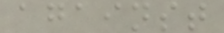against
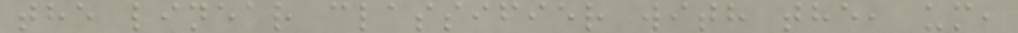the linear classifier with the, um,
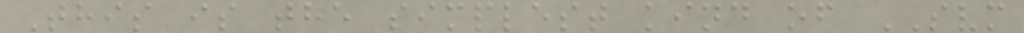This is the simplest kind of SVM
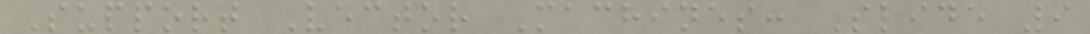Support Vector Machines: Slide 9
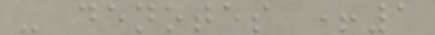- denotes +1
